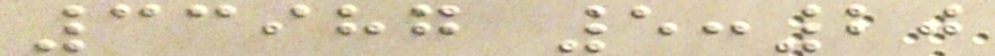33987 5:20
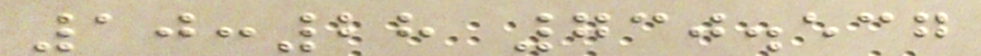10:28 730.537
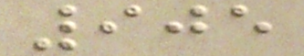905
